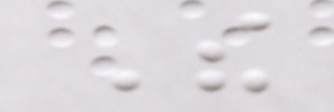The
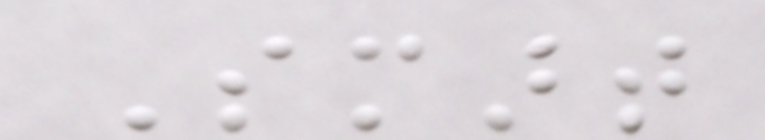Smart
